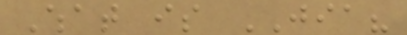What is JIA?
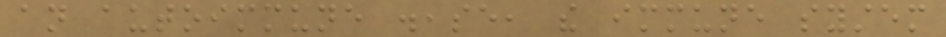an autoimmune disease, the immune system
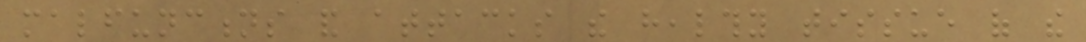malfunctions and attacks the healthy tissue of the
